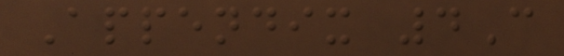Appendix 4C
